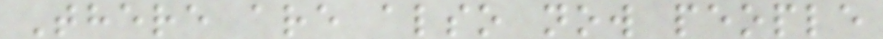There are also now people
